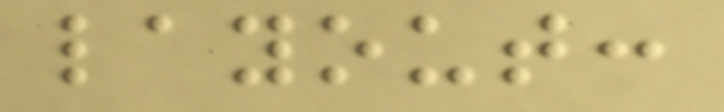layout:
